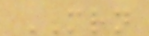MRN
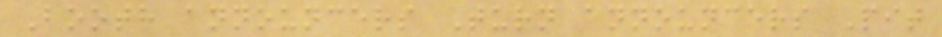Booth announcers Turn announcers Pit
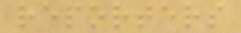reporters
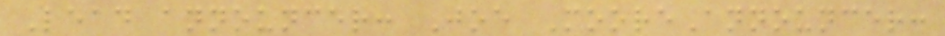Lead announcer: Joe MooreAnnouncer:
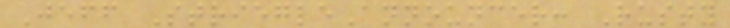Jeff StriegleAnnouncer: Rusty
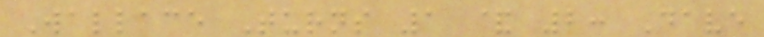Wallace Turns 1 & 2: Dave
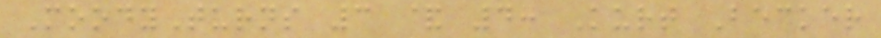MoodyTurns 3 & 4: Kurt Becker
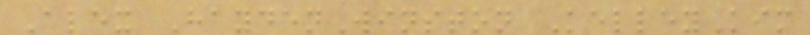Alex HaydenWinston KelleyKim
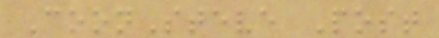CoonSteve Post
